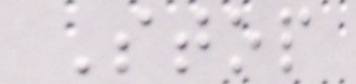Stop
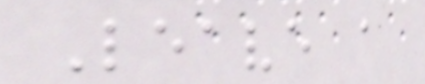Leave a
